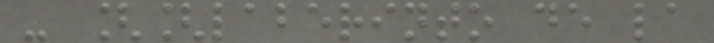- [[laberinto de la
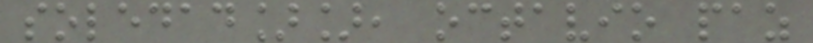soledad]], octavio paz
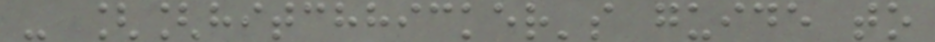- [[hitchhicker's guide to
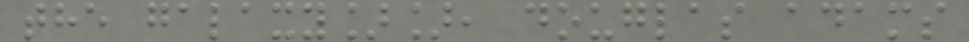the galaxy]], douglas adams
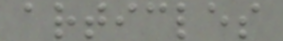articles
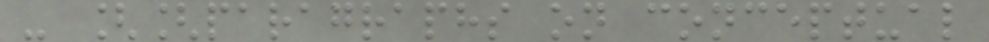- [[paragraphs on conceptual
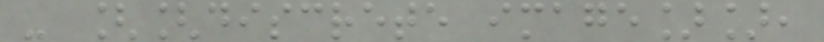- [[discrete image]],
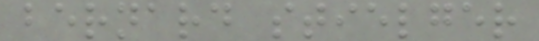bernard stielger
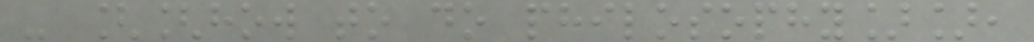- [[how to do philosophy]],
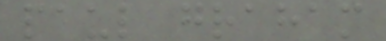paul graham
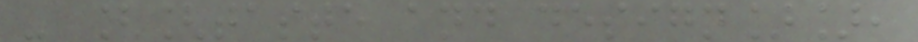- [[taste and design]],
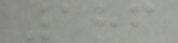186
